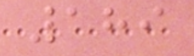189
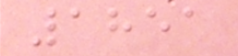1851
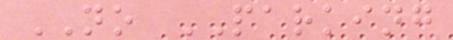NO PARKING
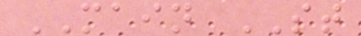MAIN ST
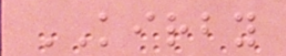KIRBY
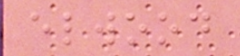elwood
